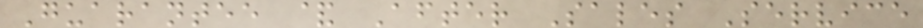Guarantee & After Sales Service
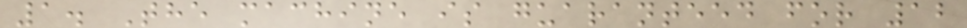1. The machine is guaranteed for 12
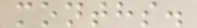months.
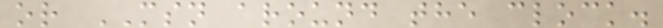or MSN around the clock.
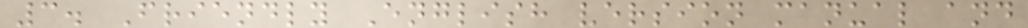3. Friendly English version manual and
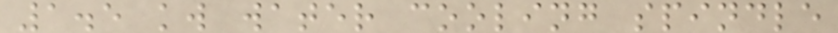1.5 kw water cooling spindle
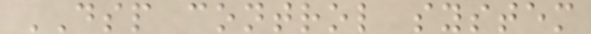DSP control system
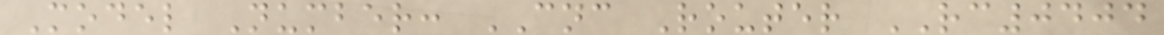Model Number: CNC Router RC0404
